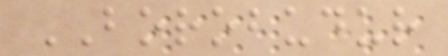BOROBUDUR
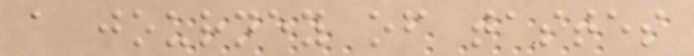a journey of tastes
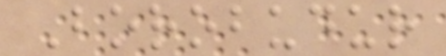Borobudur
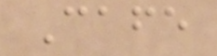Cafe
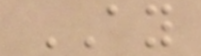AY
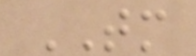TM
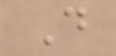D
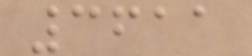3611
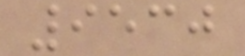9530
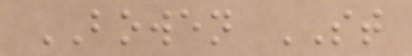BOWEN ST
